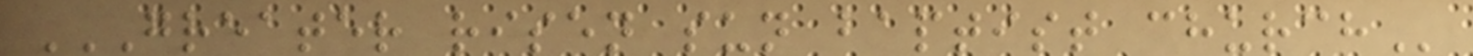GREATER RISEN SUN BAPTIST CHURCH
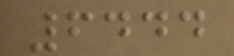6444
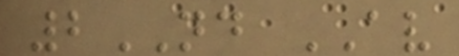2ND AV
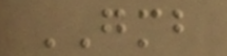GMB
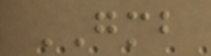GMB
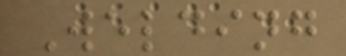Welding
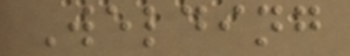Welding
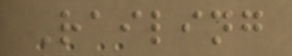Railing
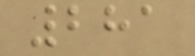281
